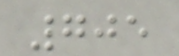705
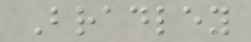Bradley
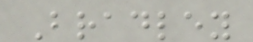Bradley
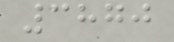3870
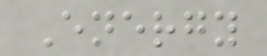Energy
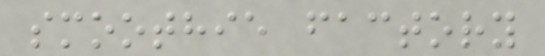smoothie factory
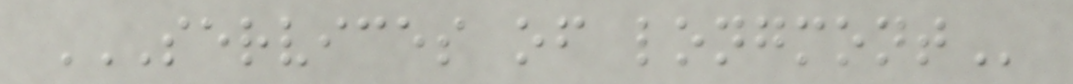SERVICES OF LONGMONT
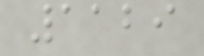1129
